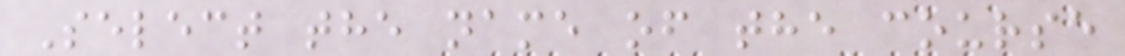Select the name of the course
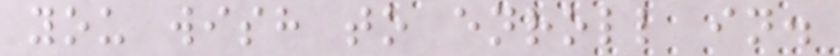you wish to enroll in.
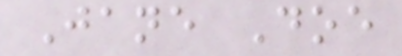Jane Doe
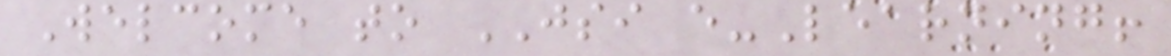Welcome to JSI e-Learning!
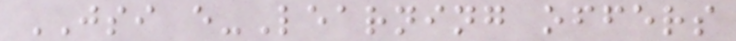JSI e-Learning offers
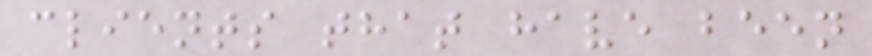clients that have been
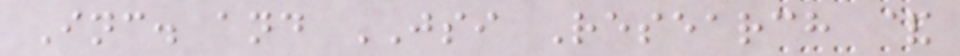Inc. and JSI Research &
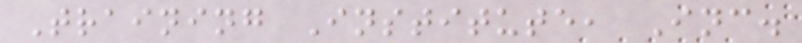Training Institute, Inc.
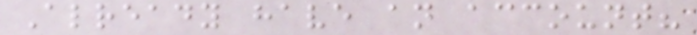Already have an account?
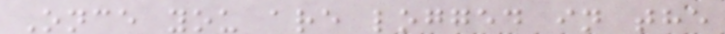Once you are logged in the
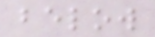below
